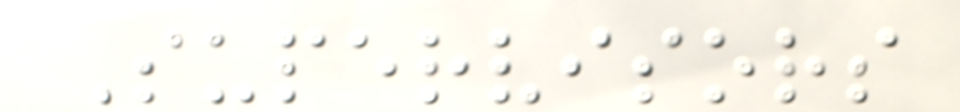Supervisors
